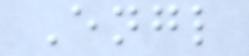Engl
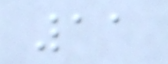11
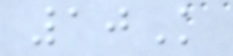10K
